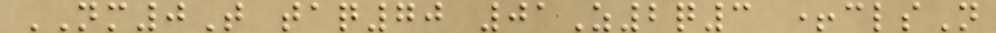NM0T taq70 01Z2q3 +clsN
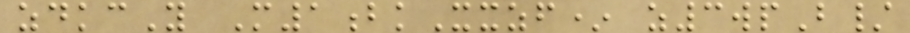zdkcY M1bkXxzf* z3wpB/
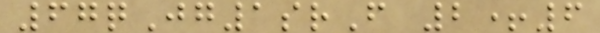67qJg1srF 2+6
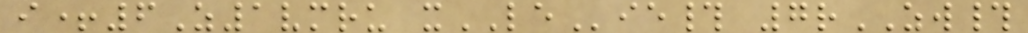i+6Z1vmru xLEie# 7rZW#
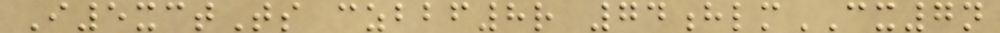I5xctTs czbbf8r 74hlmCX7n
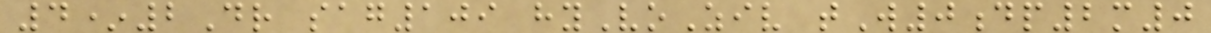4*2Dr sag109 hyVoZiv tW0dp2m0
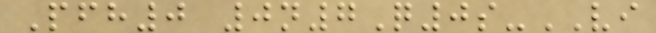Pfh0 0n7Q0s-VI
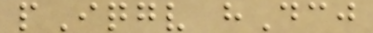pIqgv hDcj
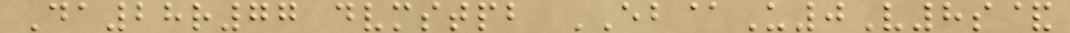Da28r77 dvmstpb EB@U0V8s&
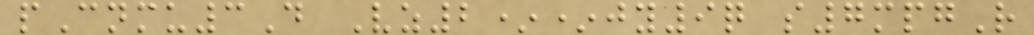pCnmu3D Vz2**jy9q s7mpgR
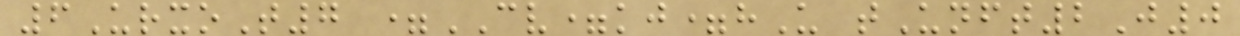6UrxoT7 =CV=kj=hU tUnft2J0
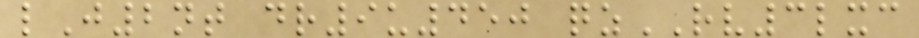lJ2nt dr9u450 qzRV3lxc
